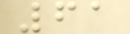61
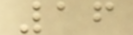16
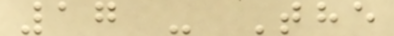17 - The
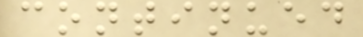continued
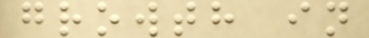growth in
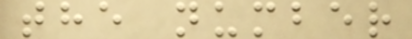the number
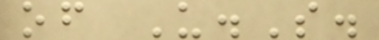of U.S.
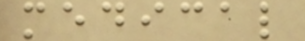medical
